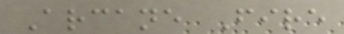Arcane Fire
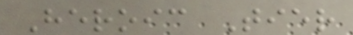Heroic Tier
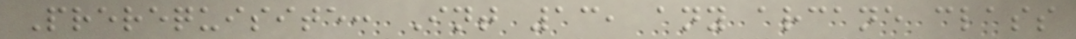Prerequisite: Int 13, any arcane class
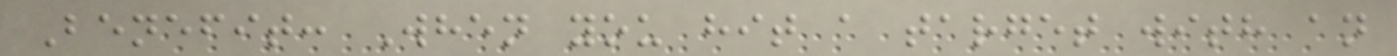Benefit: When you hit a target with an
